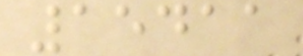15411
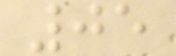05
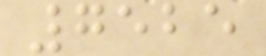7525
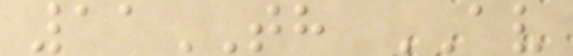11TH AV
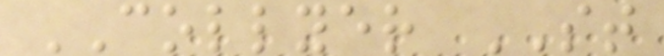COLLYER ST
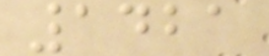1421
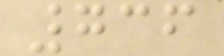736
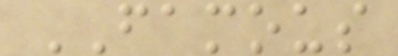FAMOUS
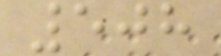508
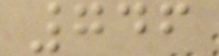746
